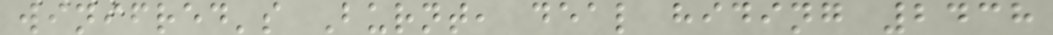winifred's Burnt, deal hiding 2438
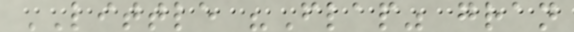LITTLE "Flap" gran
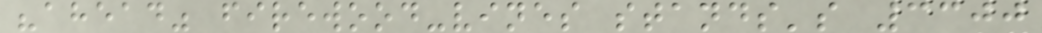"ahead" firewood-vines stands's 3300
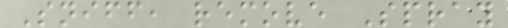Sniff, remove Spray
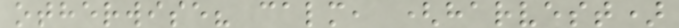otherwise? calm, (harvest)
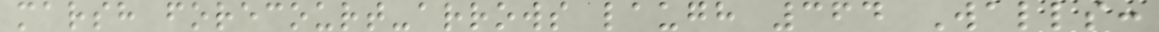marsh forecourt-arrows laugh 364 Walls:
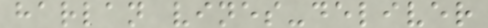harlan vines-deliver
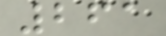261
